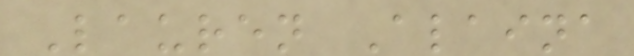Lauren Alaina
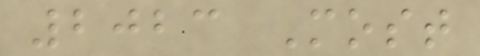2023 Most
